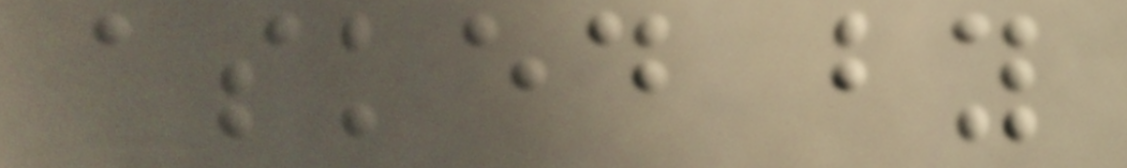asked by
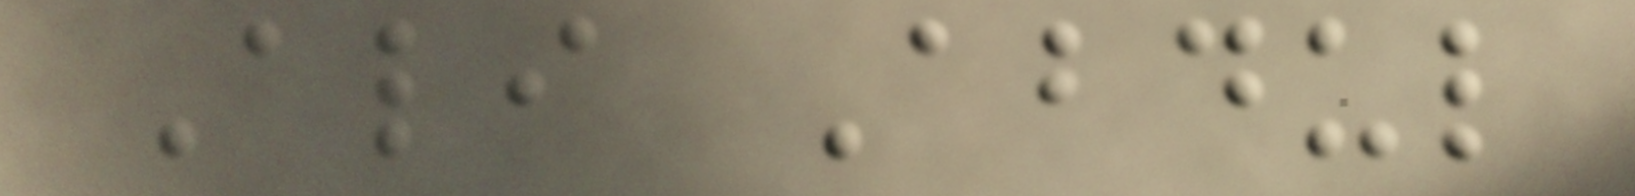Ali Abdul
